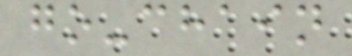go-chain
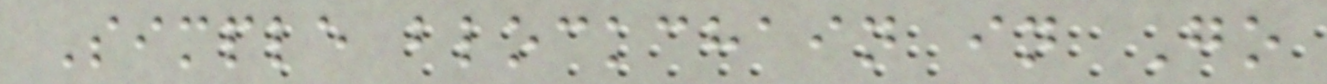Simple blockchain in Go
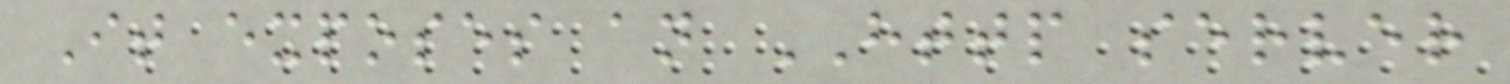It exposes an HTTP server
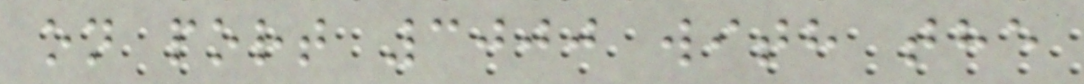on port 3000 with the
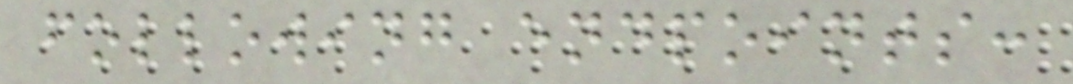following endpoints:
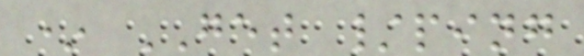* GET /ping
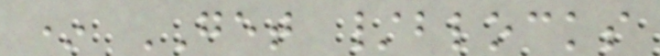* GET /blocks
